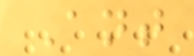Ant
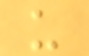u
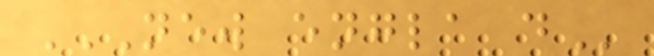NEW ENGLA D
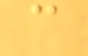c
